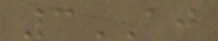3AJ
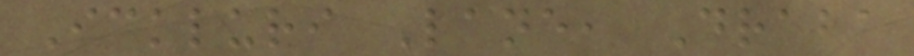Ickluri Lane, Draba
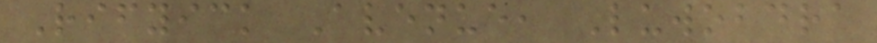Rifyick Avenue, Luwobdra
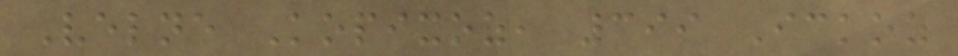Velne Kopixoz, 399 Ickoz
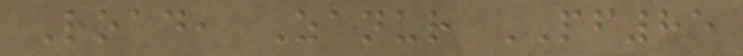Road, Zanur PF85
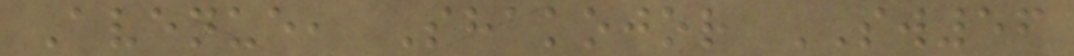Avenue, Shakojor SW56
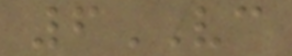6VC
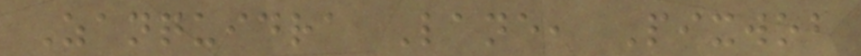Zanquidra Lane, Pixwob
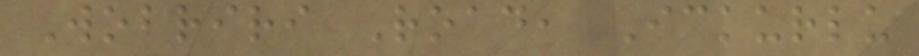Wobriri Road, Ickurlu
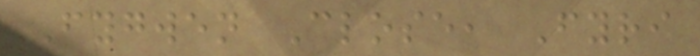Fygwen Close, Fyri
